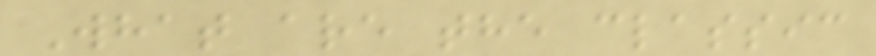What are the classic
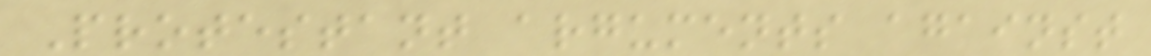Protestant arguments against
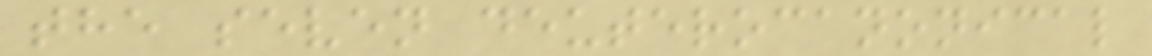the seven deuterocanonical
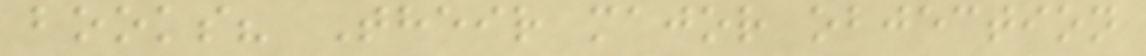books? Their major objection
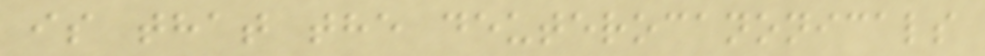is that the deuterocanonicals
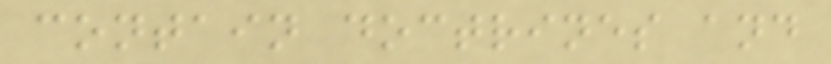contain doctrines and
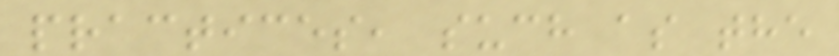practices, such as the
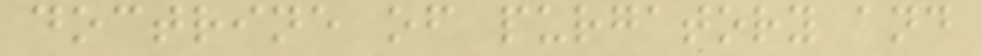doctrine of purgatory and
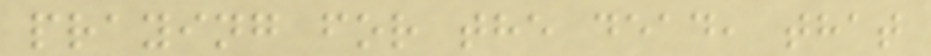praying for the dead, that
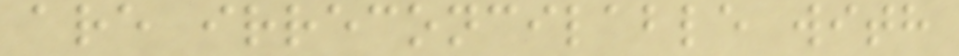are irreconcilable with
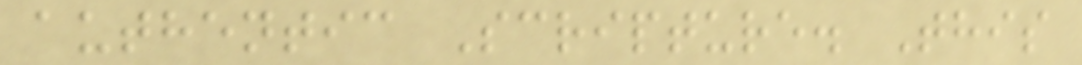authentic Scripture. This
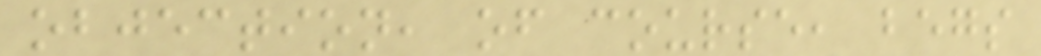objection, of course, begs
